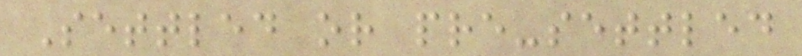Settled or pre-settled
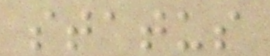status
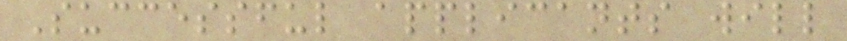Successful applicants will
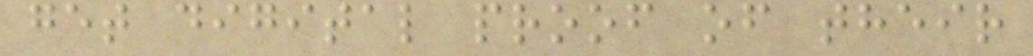get digital proof of their
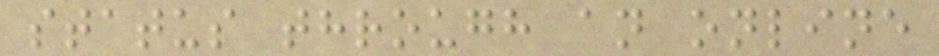status through an online
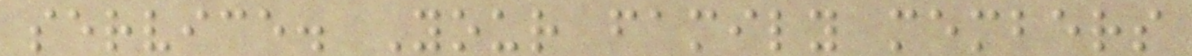service. Your family members
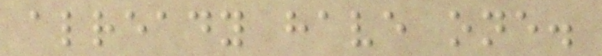already have one.
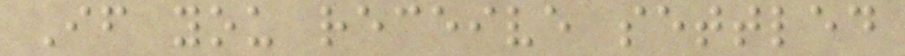If you receive settled
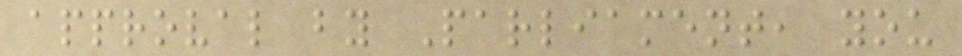approval by Parliament, you
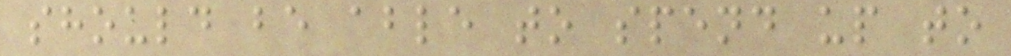should be able to spend up to
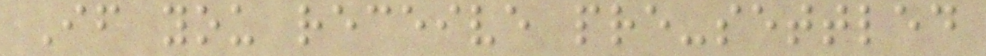If you receive pre-settled
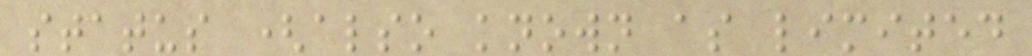status (also known as limited
